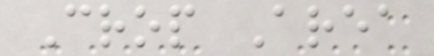Crop Area
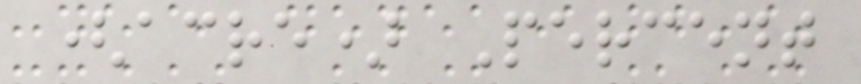(acre) Percent
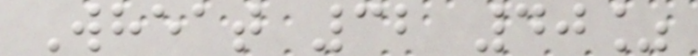Wheat 32 40%
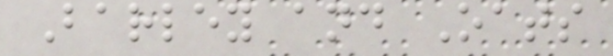Barley and Oats
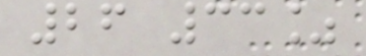26 33%
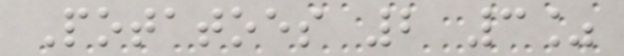Potatoes 2 3%
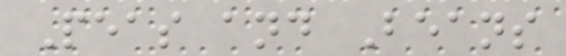Peas and Beans
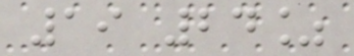19 24%
